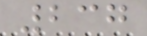237
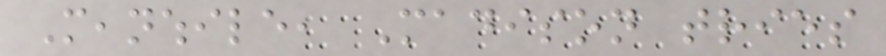Meanwhile, Madison tries
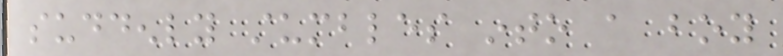suddenly stumbles into a boy
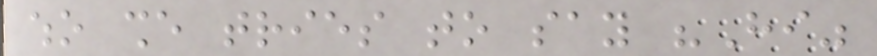who she tries to say "Hi"
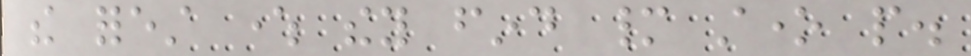the forest where they find many stone people.
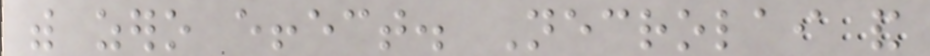with zero effect. Necrolai and
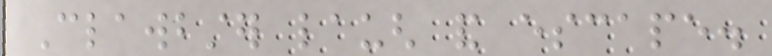Clawbster laugh and escape.
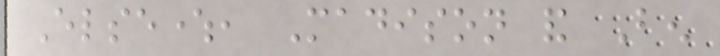Elsewhere, Madison and Ben
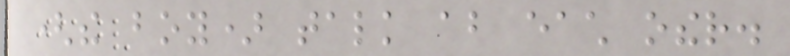(the boy) talk about each other.
